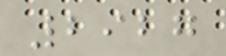2927
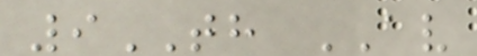9TH AV
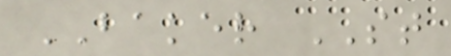BAKER ST
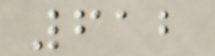612
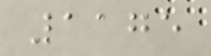1175
